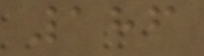186
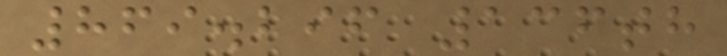869.296 136th
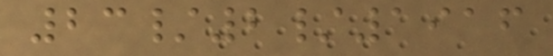23/2/1916
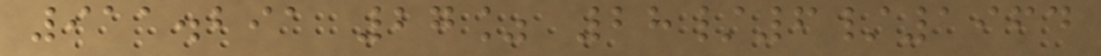911.291 27% 28/6/1964
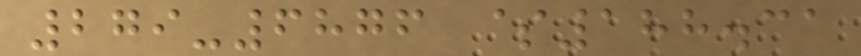279-6876 $188.31
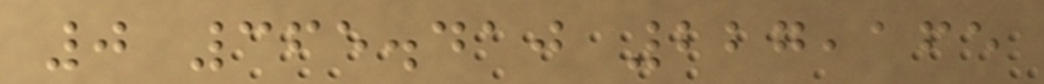0 365.410 227,165
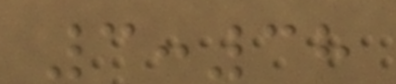3:38
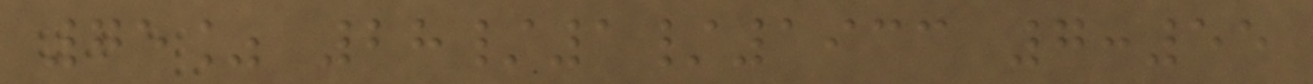75% 28/1/1933 7:55
